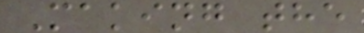Making the
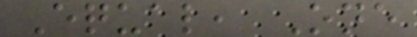Equal, One
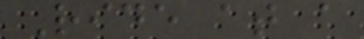Ride at a
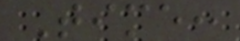Time:
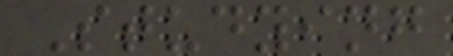Studying
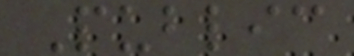Public
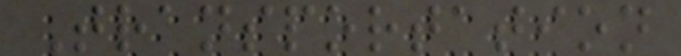Transportation
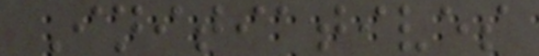Initiatives
